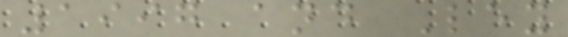1997 and Ley
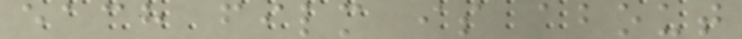each film is about
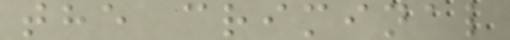the criminal
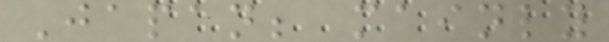Japan; mainly
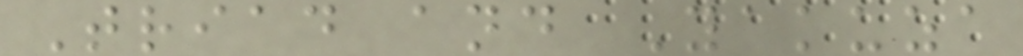Triad and Yakuza
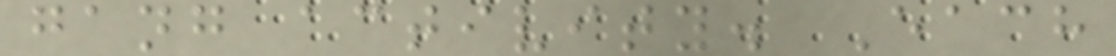gang activity. Each
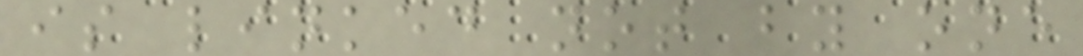is linked not by one
